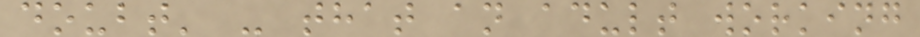doubt' - that an adult working
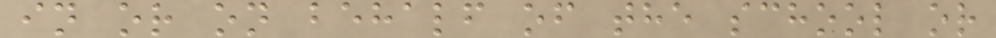in or on behalf of the school or
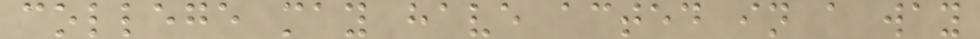college may have acted in a way
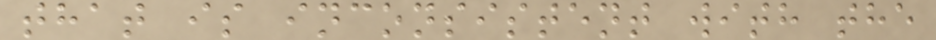that is inconsistent with the
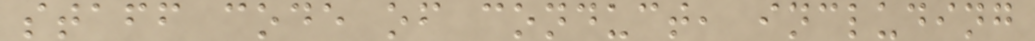staff code of conduct, including
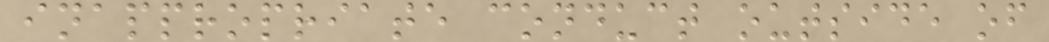inappropriate conduct outside of
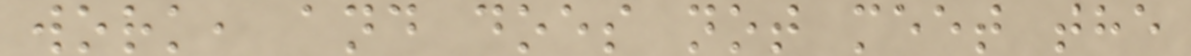work, and does not meet the
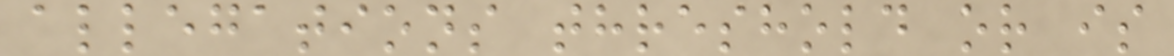allegations threshold or is
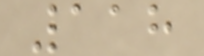118
